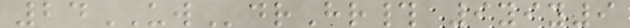24UWdrHr# 9yiy9
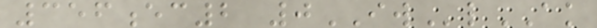356ec2 0IWlAK
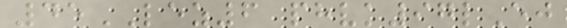45LEZ6 phvk97lEj
